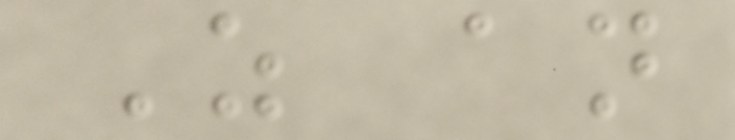As an
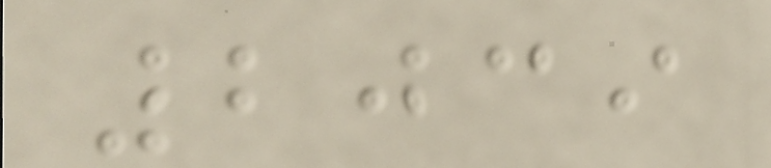2039
